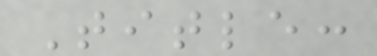Title:
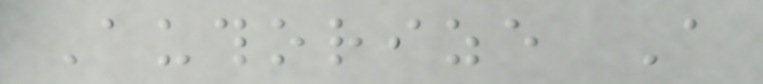Authorize A
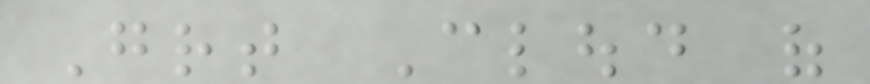Great Cloud of
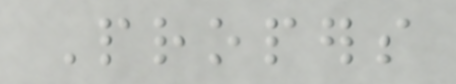Propers
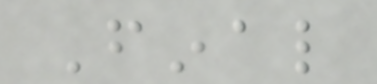Final
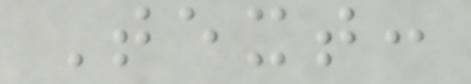Text:
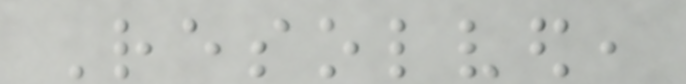Resolved,
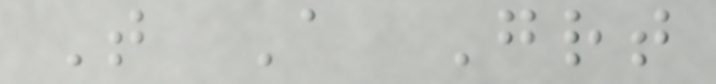That A Great
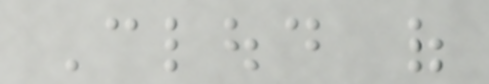Cloud of
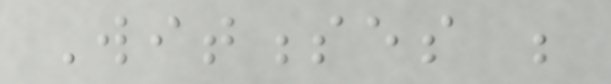Witnesses be
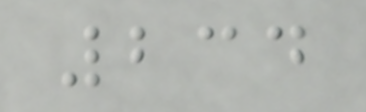234
